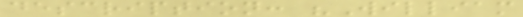description: "William
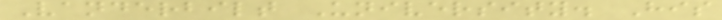Vanderbilt University. His
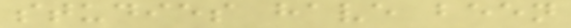studies have been
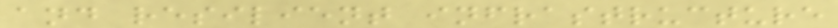and resilient infrastructure
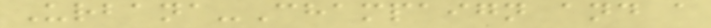Urbana-Champaign and a
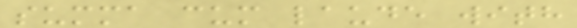summa cum laude with
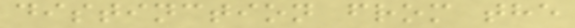distinction from the
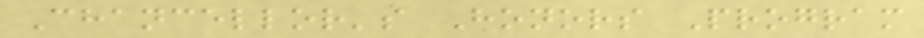Chancellor's Honors Program
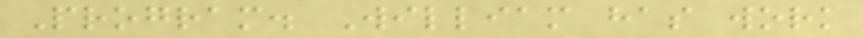Program. William has work
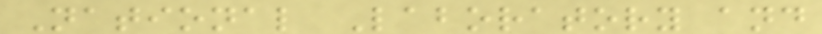National Laboratory and
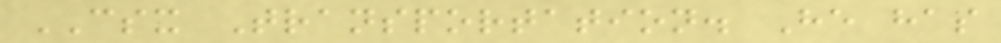CSX Transportation. He has
